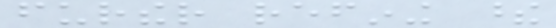further refining these
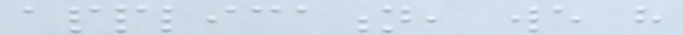application, we have
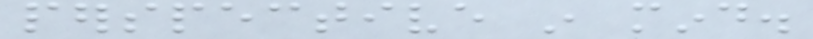perspective in mind.
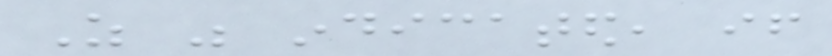As was indicated, if
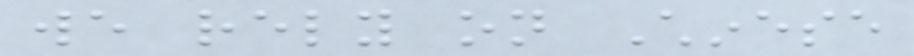we rely on Chinese
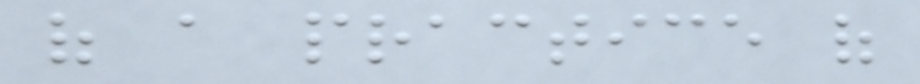of a practice of
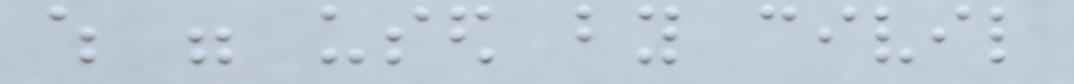which were used by civil
